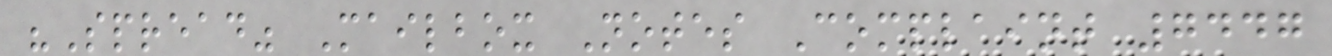"Spread" Mailbox Notes Complaint 7447
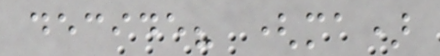decide? (ma)
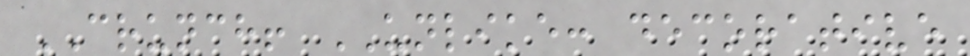CRUNCH! UNLIKE: decorative
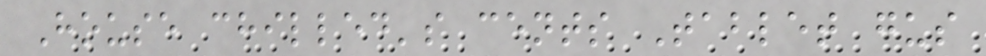House chilled's cents Tablet gus
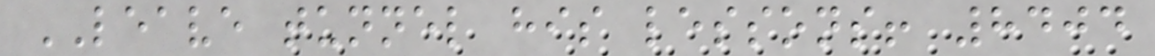LEAVE tunnel his lessons! 8404
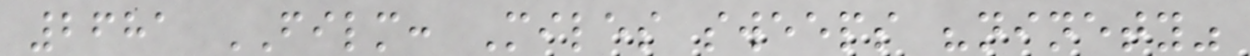2681 FILM: Miles sweeps "ninety"
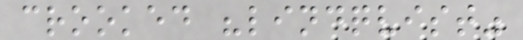crooked "lindqvist"
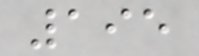195
